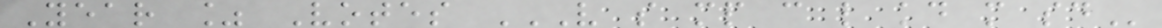Year % Votes V S MP C L KD M SD
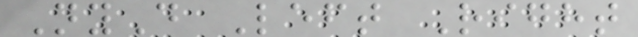NyD Left Right
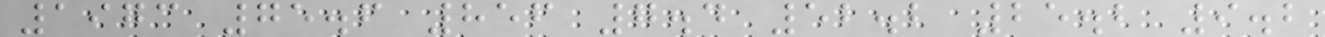1973 75.6 856 7.4 52.2 25.2 9.2
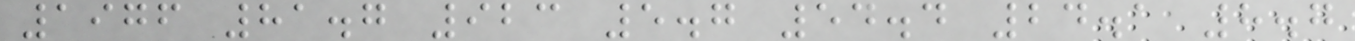1976 81.7 923 5.7 54.4 24.1 8.7
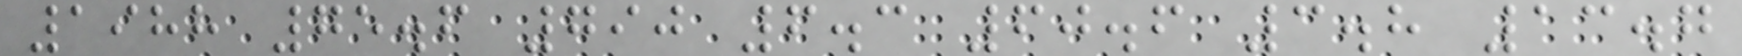1988 75.6 790 6.3 60.6 3.8 13.7
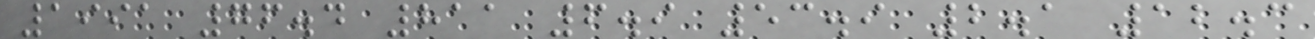1991 76.4 811 6.9 53.9 2.1 12.3
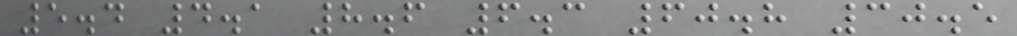5.4 4.1 8.6 6.3 60.8 30.5
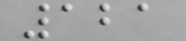121
